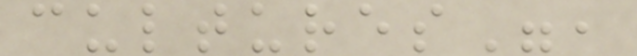cultures",
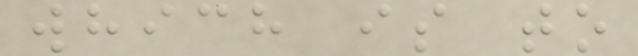which is to
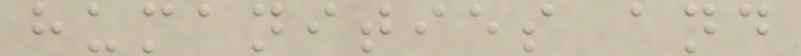humanities and
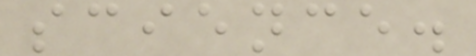science.
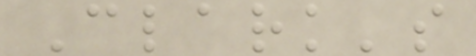Clark's
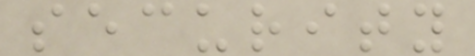security
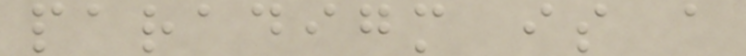paradigm is a
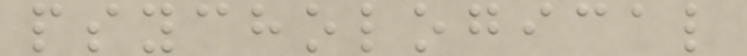psychological
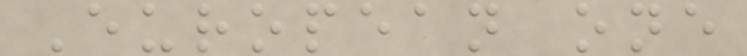European one
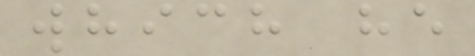which he
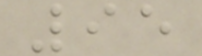95
